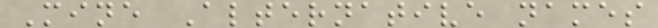Mine Alternative names
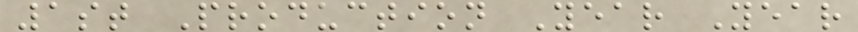1st Production Year Year
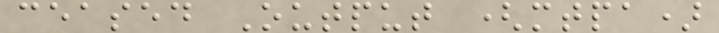ceased Output (mtpa)
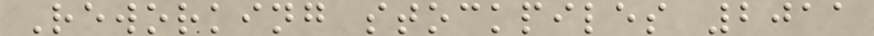Reworking stockpiles 2011
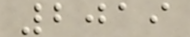2019
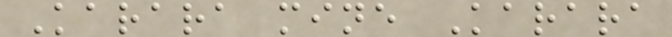Karara mine Karara
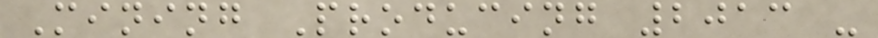Mining Producing 2013 -
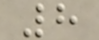8
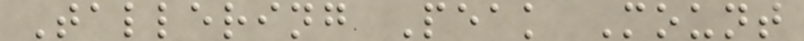Tallering Peak Mount
